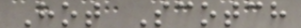Hot Scotch
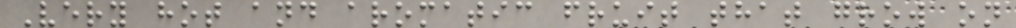Very hot and aromatic fruit that grow on
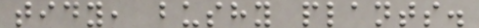tidy, bushy plants.
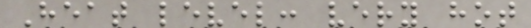Heat level: very hot
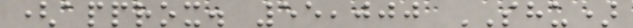(approx. 55,000 SHU)
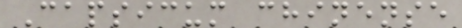Capsicum chinense
